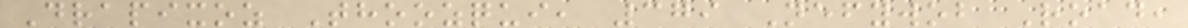Drapixoz Thoozqui, 379 Nefywob Road,
